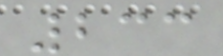233
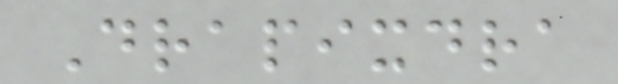Drapixdra
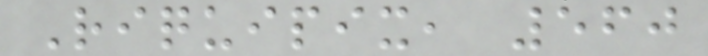Riquipix, 560
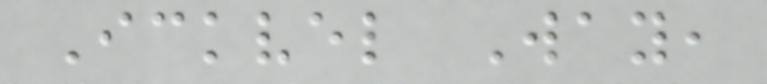Ickvel Way,
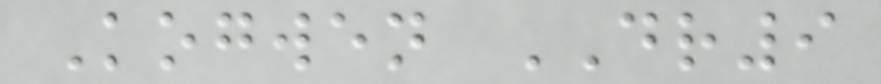Kogwen DR9
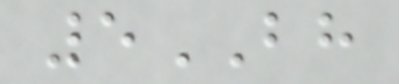5BH
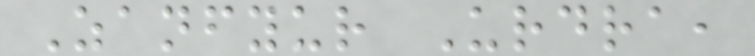Zanfyur Urdra,
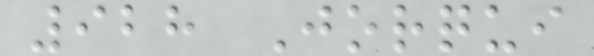928 Jorqui
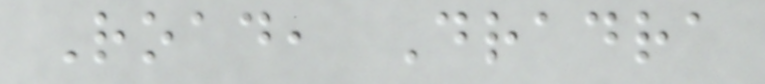Road, Dradra
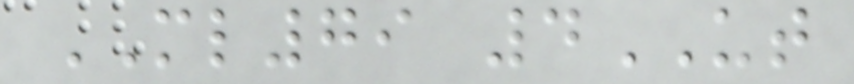ML79 4UT
